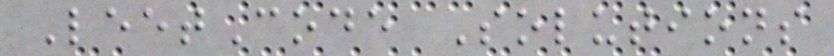LeetCode Solutions
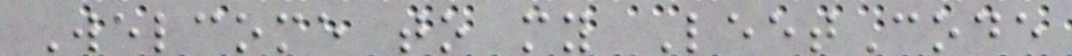Welcome to my LeetCode
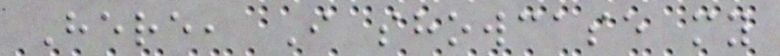Here, I showcase my
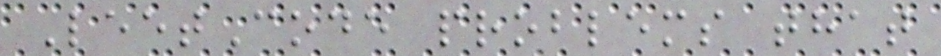LeetCode problems that
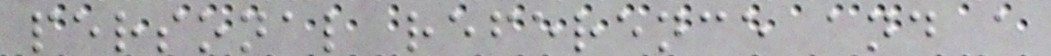personal reference and a
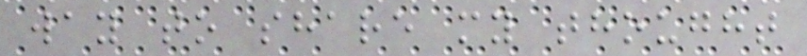way to share my thought
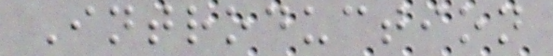Introduction
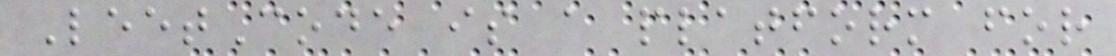LeetCode is a platform for
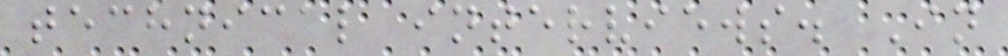technical interviews. In
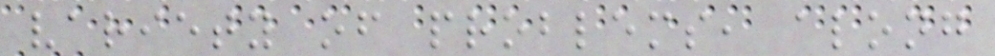variety of problems, along
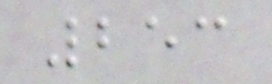253
